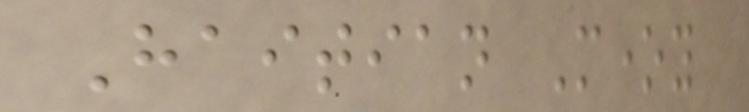Haitian Money
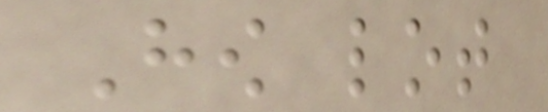How lot
